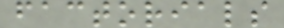factorials
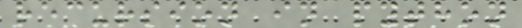recursion in python
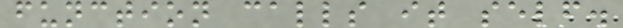function calls it self.
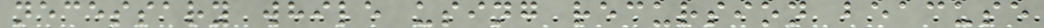necessary while using recursion beacuse
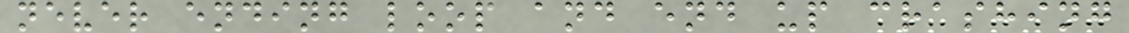never ending loop and end up crashing
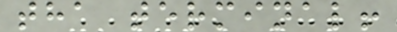tha terminal!
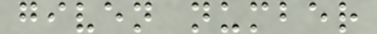given number
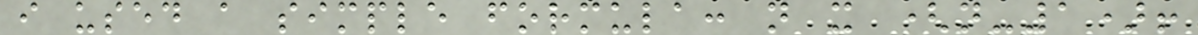i used a simple formula: n x (n-1)!
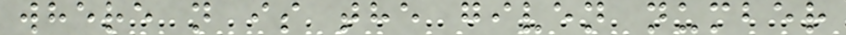where n is the given number
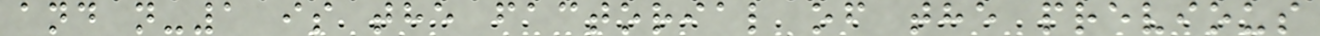and n-1 is the factorial of the previous
